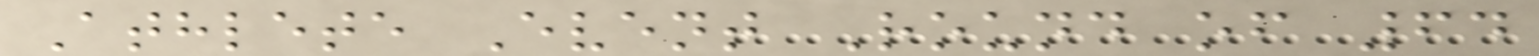Athlete Event Round of 64
